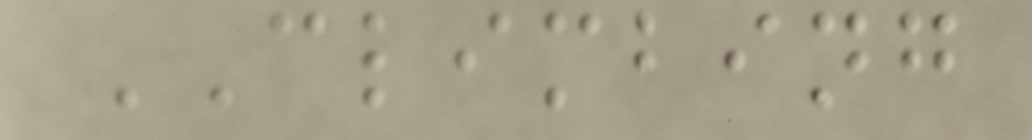CLIMBING
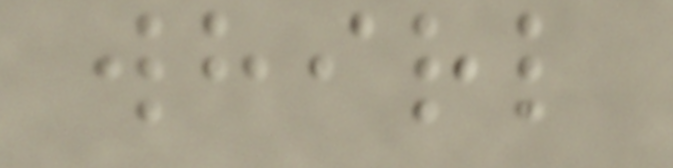whirl
